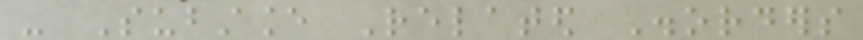- Substance Related Disorders
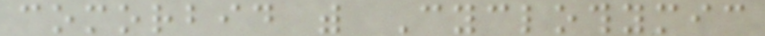comorbid with Cyclothymic
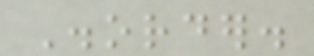Disorder.
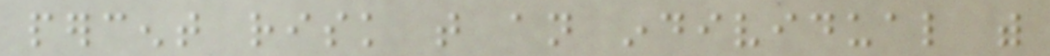percent risk that an individual with
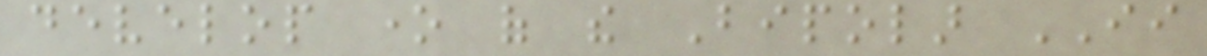develop one of the Bipolar II
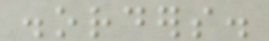disorders.
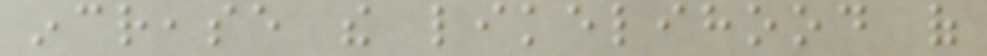increase the likelihood of
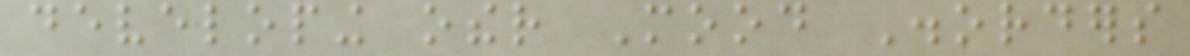developing other Mood Disorders
